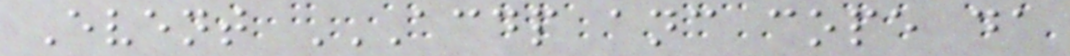Event ACDP ANC COPE DA
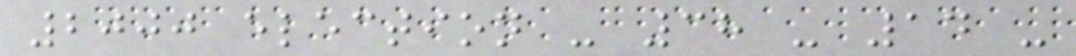2000 election - 38 - 14 -
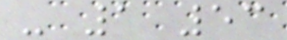- 1 53
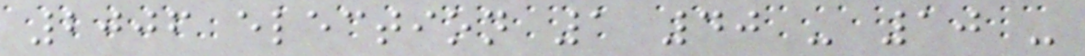2006 election 1 40 - 10 -
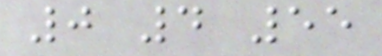0 4 55
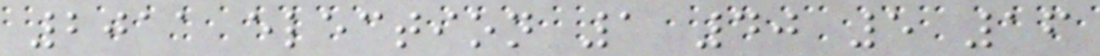2011 election 1 40 5 16
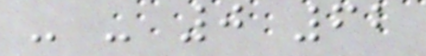- - 0 62
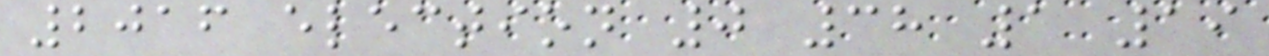2016 election 0 38 1 19
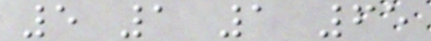5 1 1 65
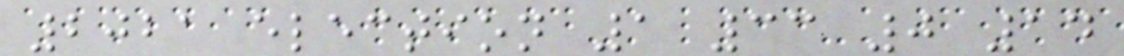2021 election 1 33 0 14
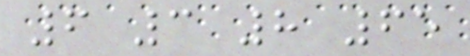6 3 8 65
